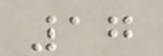17
